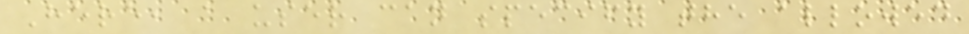Here, a user can specify the allowed
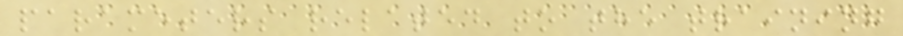parameters related to the training
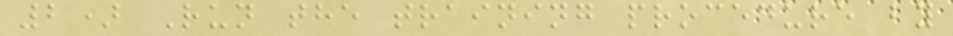2) Run the training procedure by
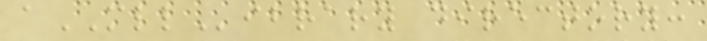aMLLibrary directory:
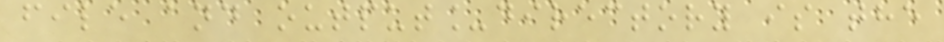file and output_directory is the
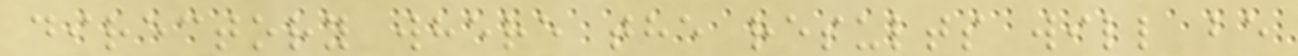directory where the results will be
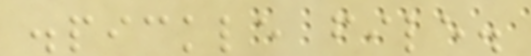.pickle file.
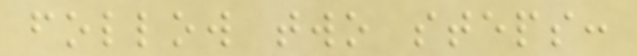follow two steps:
